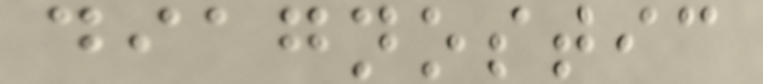diagnostic
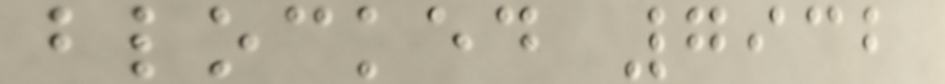blocked 7932
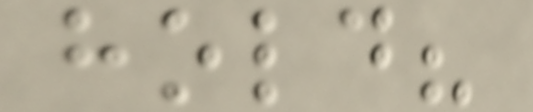hold?
